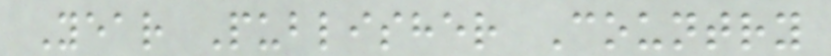Year Publisher Country
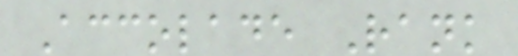Accolade Rank
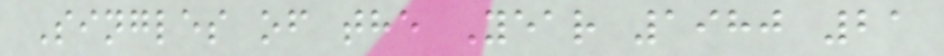Singles of the Year 1980 21
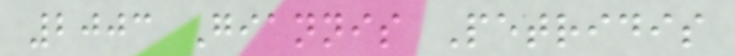2003 Giannis Petridis
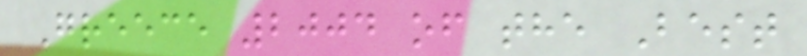Greece 2004 of the Best
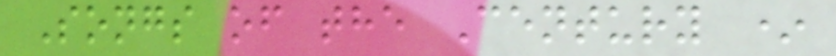Songs of the Century *
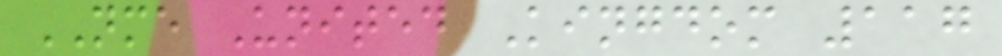NME United Kingdom 117
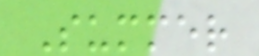Summer
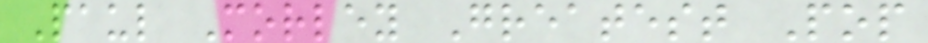Paul Morley Greatest Pop
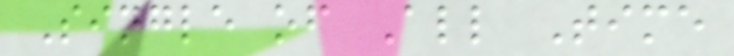Single of All Time
